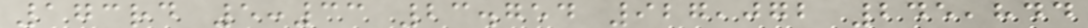173rd 5:33 23.754 927,072 245,844
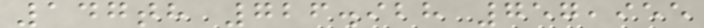147th 726.928 757,955
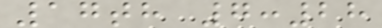17th 7:28
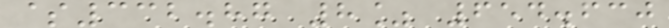$332.87 8% 654.630
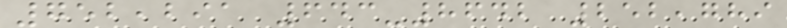752,291 643-8642 252,789
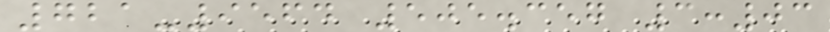721-9564 505.357 3:03
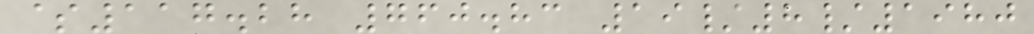$117.28 760.83 19/8/1980
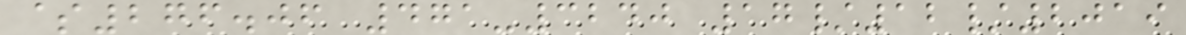$276.06 471-3240 17/12/2019
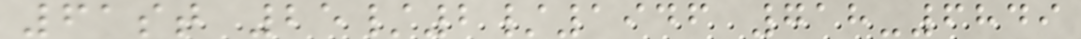61st 25/2/1946 718-6849
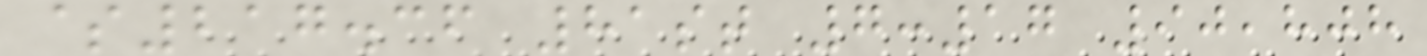$217.36 81st 7:17 90,808
